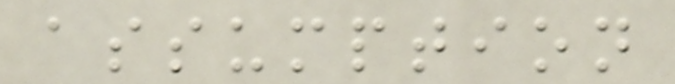assumption
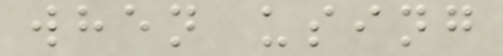when using
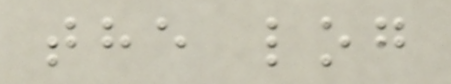the log
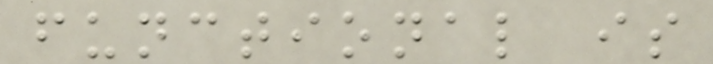functional is
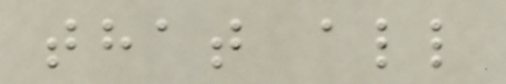that all
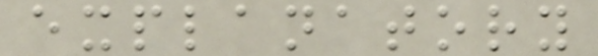explanatory
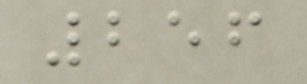256
